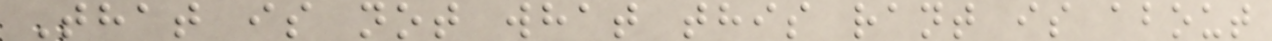That is not what this rant is about
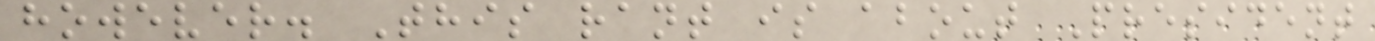however. This rant is about President
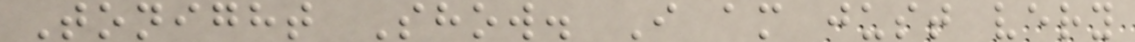Tonight Show. I am just very
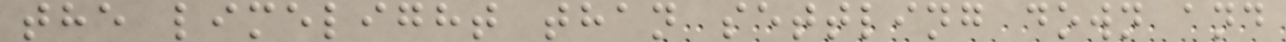the limelight than settling down and
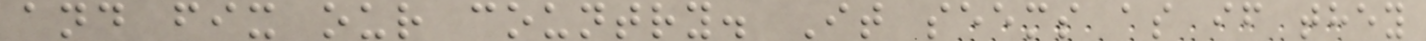and fix our country. It seems as if they
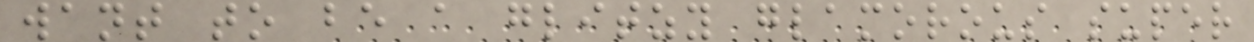want to be a glitzy glamorous super
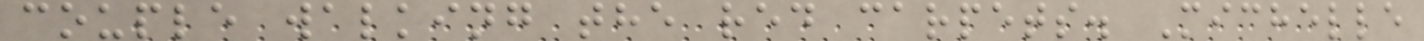couple walking the red carpets. Michelle
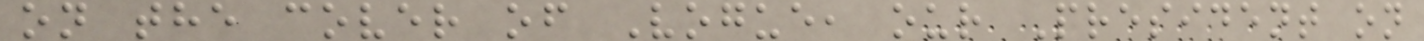on the cover of Vogue, our President on
